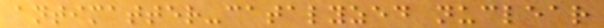antimatter-catalyzed nuclear
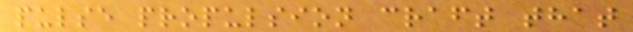pulse propulsion craft that
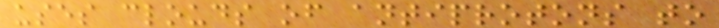uses clouds of antiprotons to
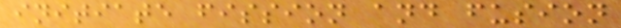initiate fission and fusion
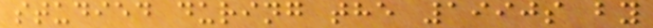studied during the 1990s by
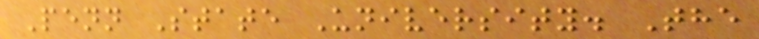Penn State University. The
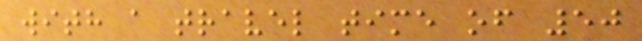with a travel time of 50
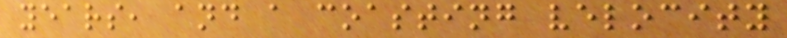years, and a coasting velocity
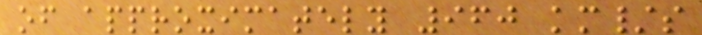of approximately 960 km/s
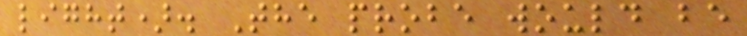light). The probe would be
